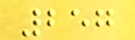257
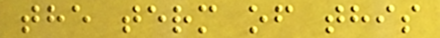the term of this
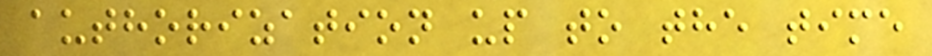authorization up to the time
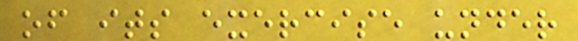of its exercise under
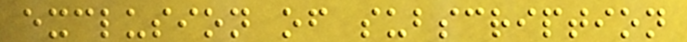exclusion of subscription
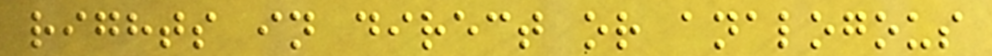rights in direct or analogous
